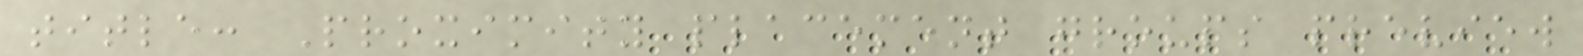title: Proximity placement groups preview
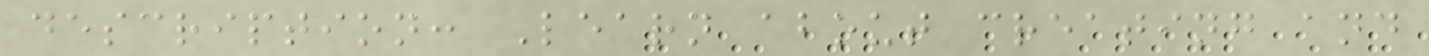description: Learn about creating and
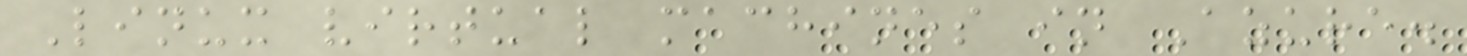Linux virtual machines in Azure.
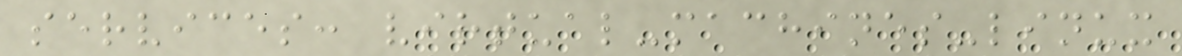services: virtual-machines-linux
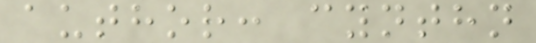author: cynthn
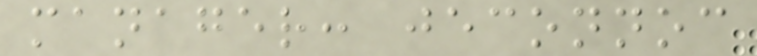manager: jeconnoc
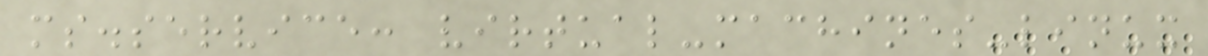ms.service: virtual-machines-linux
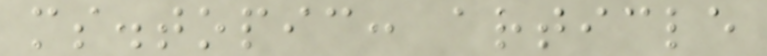ms.topic: article
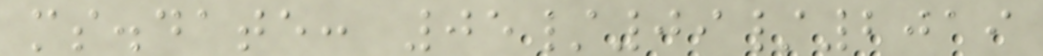ms.date: 05/09/2019
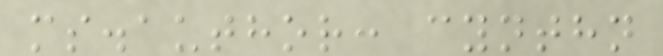ms.author: cynthn
